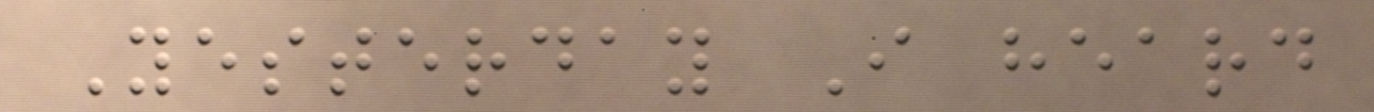Yesterday I heard
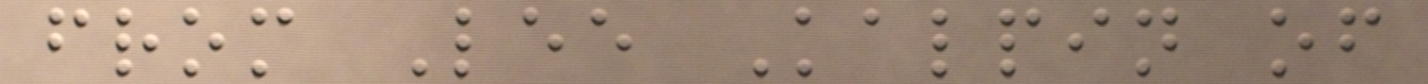from Lee Kalpin of
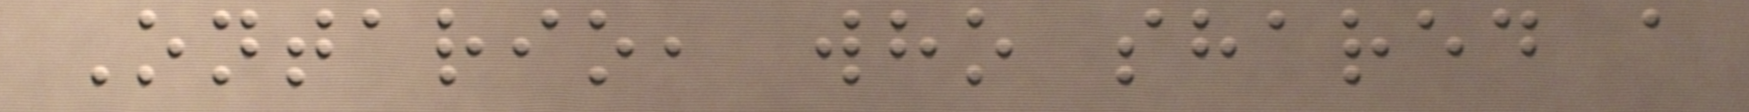Ontario, who shared a
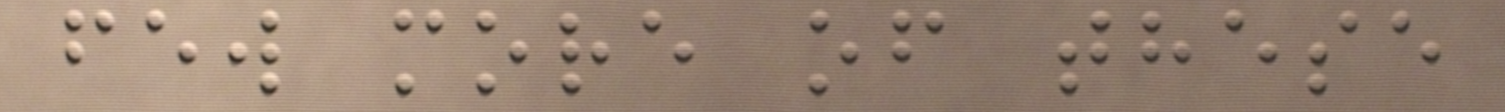few more of these
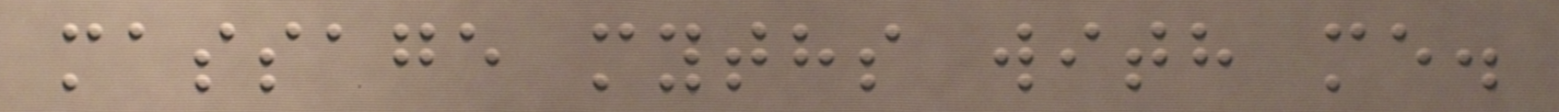massage myths with me.
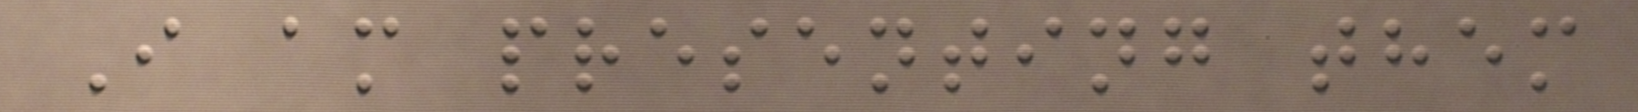I am presenting them
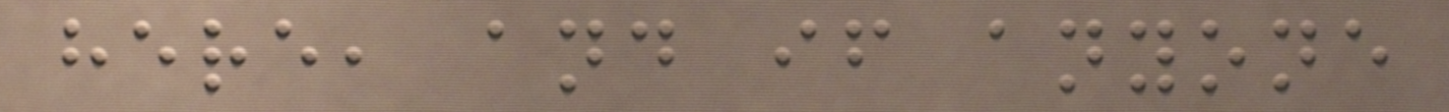here, and if anyone
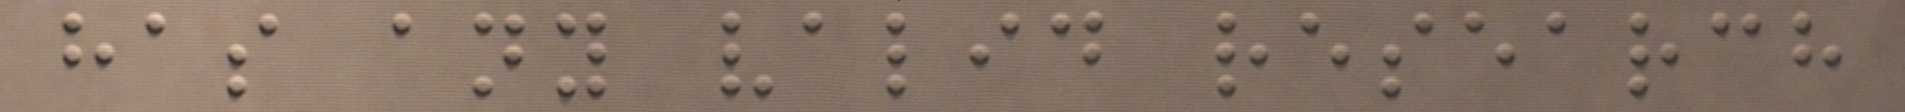has any valid research
